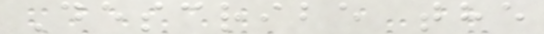Describe the
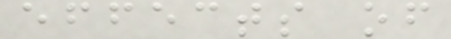effects of
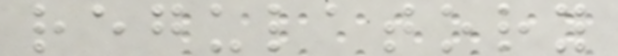regulatory
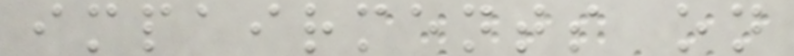impairments on
